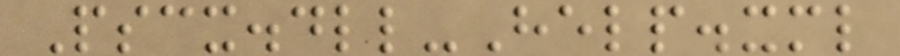Pscx.dll-Help.xml
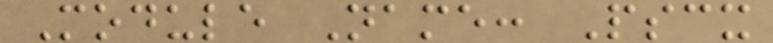Module Name: Pscx
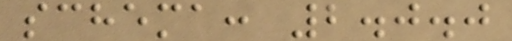schema: 2.0.0
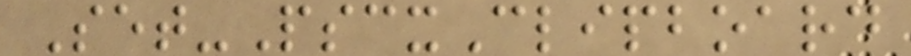Set-PscxClipboard
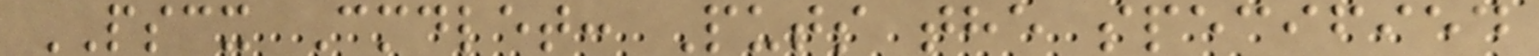PSCX Cmdlet: Puts the specified
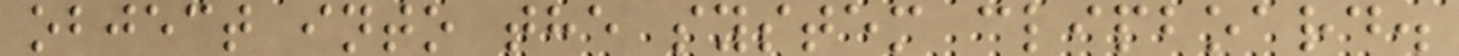object into the system clipboard.
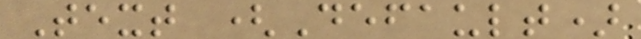Text (Default)
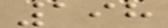198
